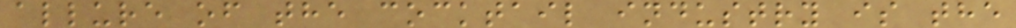allure of the cocktail industry is the
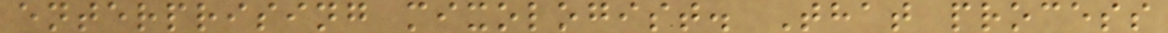enterprising mixologist. That process
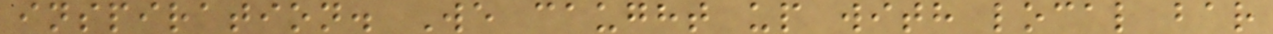inspiration. We caught up with local bar
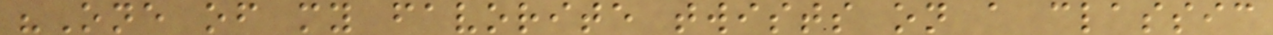"One of my favorite twists on a classic
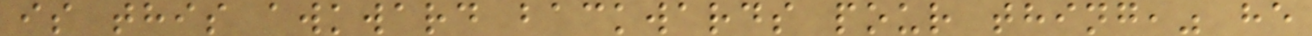is this awkward backwards pour thing," he
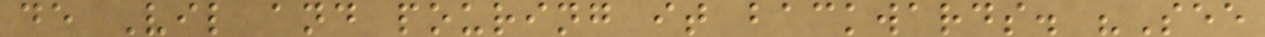de Vil and pouring it backwards. "See
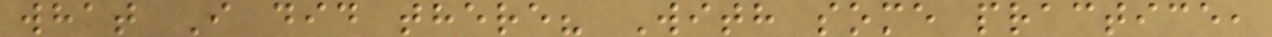what I did there? With some practice,
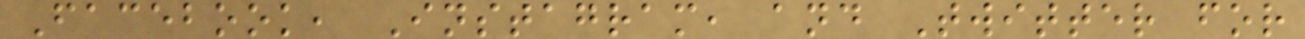Facebook, Instagram, and Twitter for
